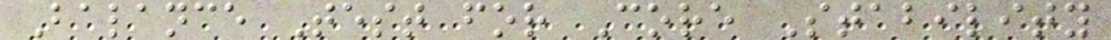Balance Test for Core Stability
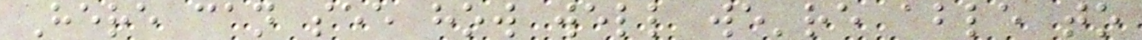Here can see how well we're able to
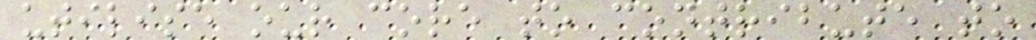utilise our core to contribute to
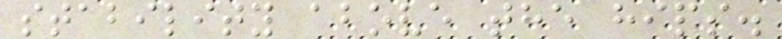stability above the hips.
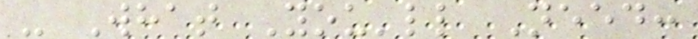- What You'll Need:
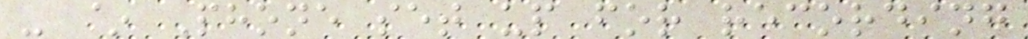- ~ Phone set up for recording
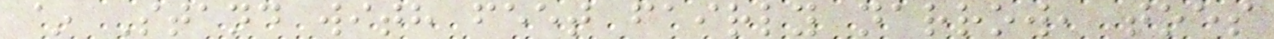~ Stand with feet fairly narrow, toes
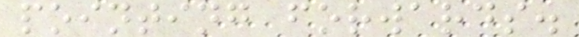pointing forwards.
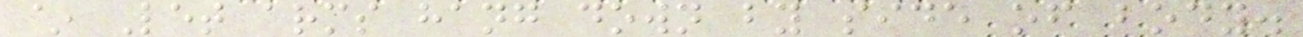~ Let arms hang down by side of body.
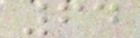64
